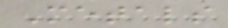Metals
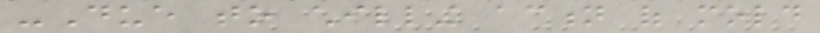-Due to chilling action of mold
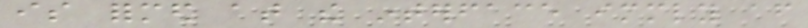is formed at the interface immediately after
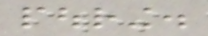pouring.
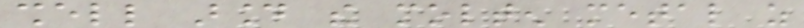shell around the molten metal as
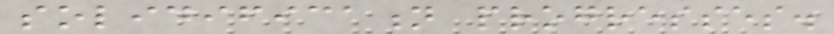solidification progresses.
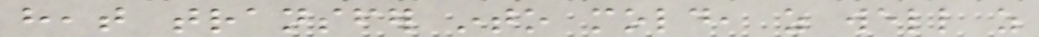heat transfer into mold, as well as
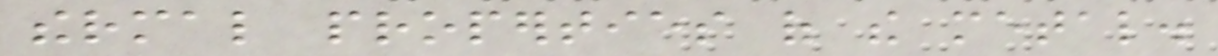thermal properties of the metal.
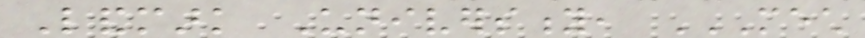Landmark University, MECH
